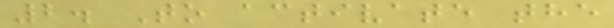2. To activate the
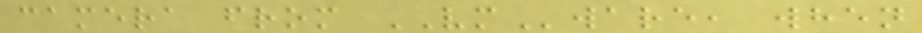camera from VMware, when
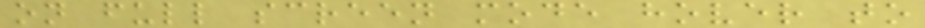on full screen mode hover to
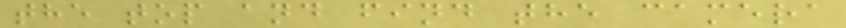the top and find the camera
